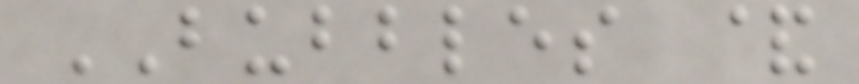BUBBLES &
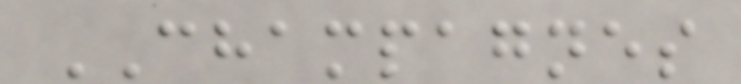CHAMPAGNES
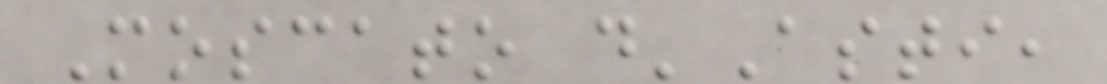Moscato d'Asti,
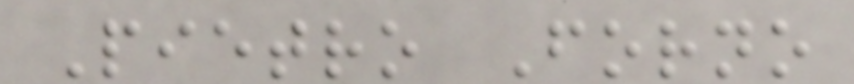Pietro Forno
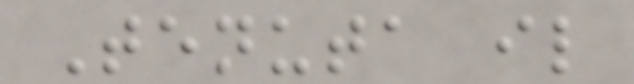Tenuta il
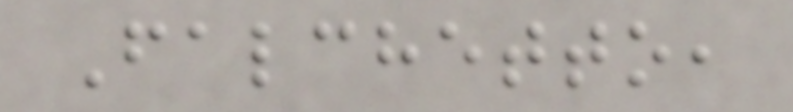Falchetto,
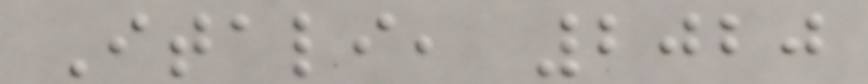Itali, 2020
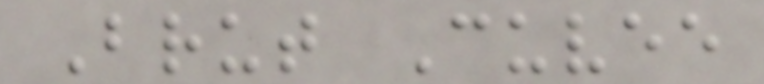Brut Cuvee
